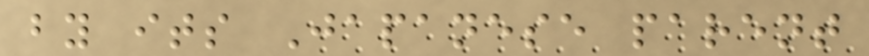by its Japanese parent
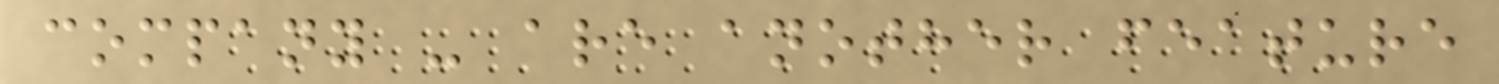company - are another feature
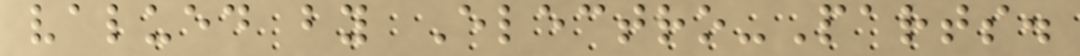valued by Electro-Parts.
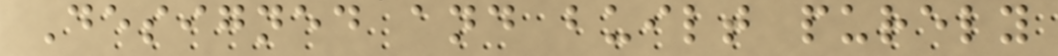Designed and built purely
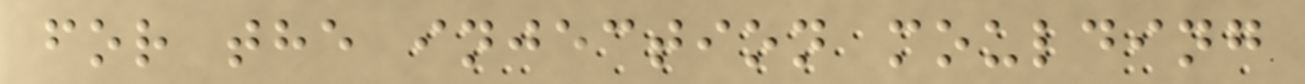for the injection moulding
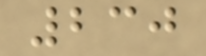230
